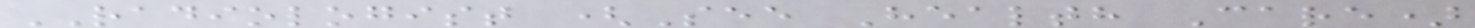RADIOLOGIST (See Health Care)
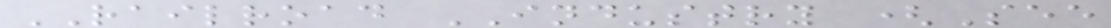RAILROAD INDUSTRY (See
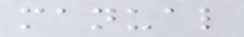manual
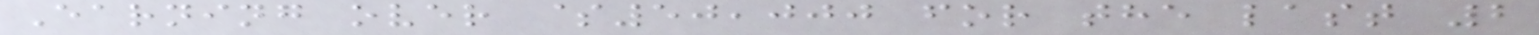Earning over $50,000 for the last 2
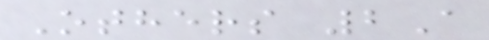Others 2A
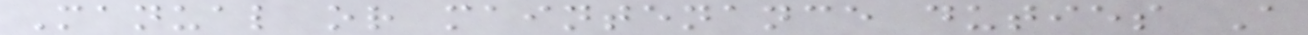Manual or maintenance duties A
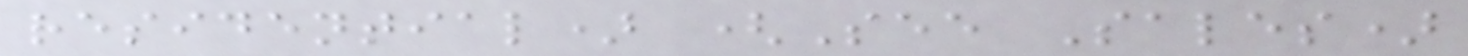residential) (See Sales)
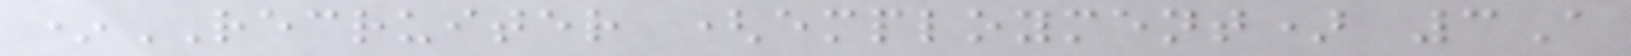*RECRUITER (employment) 3A
